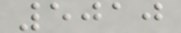5010
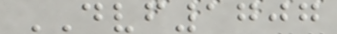DVF1707
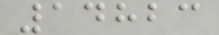14823
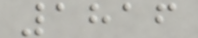1816
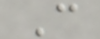C
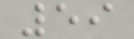59
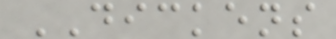DICKENS
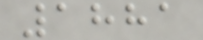1881
